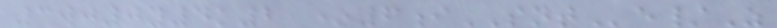3wj0y4k2 *6iSNTe/Z
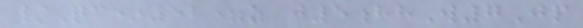/Qc*52=z j5hhW7Jp
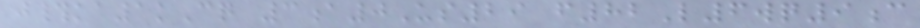j#ka1kCq 3a0Us29 f82L6wq9c
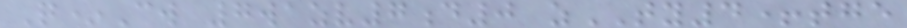Q*Cw 7wazv7d0 zTY4+tge
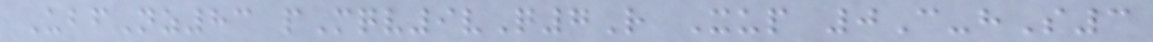UbfNz83 pMqv9vQ7R Xup 0C-hS3
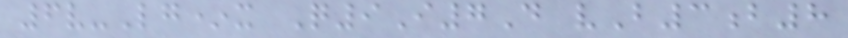6v-Lg*x Q9I7D vB3b8
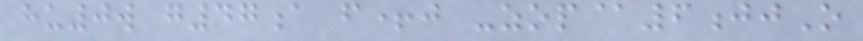hu0w g47a f+j -zop@6jjO
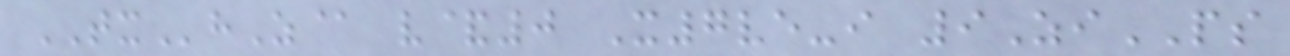TXhZ@ v&0 X7ve-i 9ZiPS
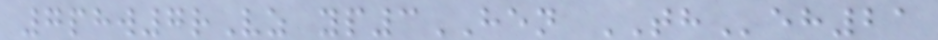7phw7rVz yp3HEN THeh21
